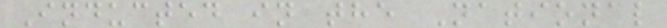Inducted in the National
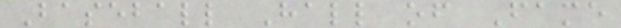Baseball Hall of Fame
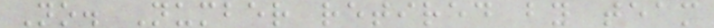No. Number retired by team
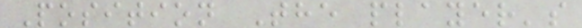Position The player's
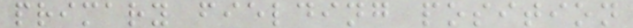primary fielding position
